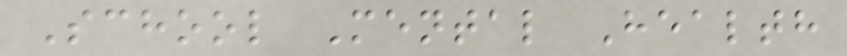School Mental Health
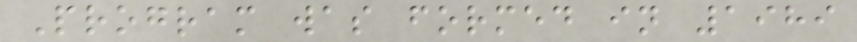Program was formed in 1989
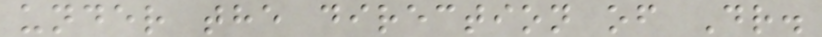under the direction of Dr.
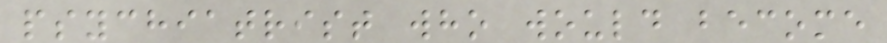psychiatrist who would become
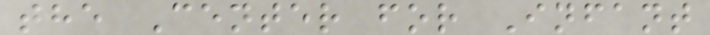the Center for Infant
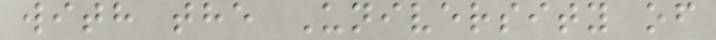with the University of
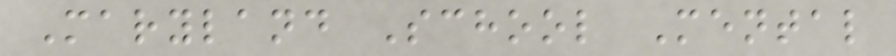Maryland School Mental
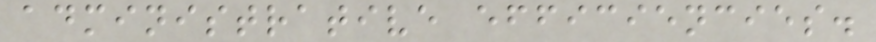administrative efficiencies.
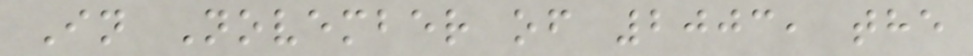In November of 2003, the
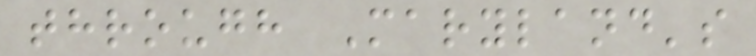through Maryland's
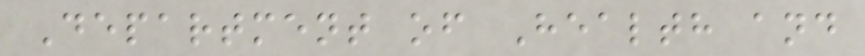Department of Health and
